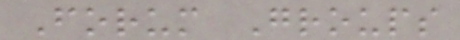Forum Groups
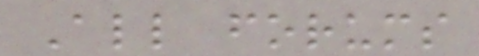All forums
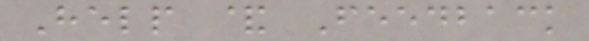Help & Feedback
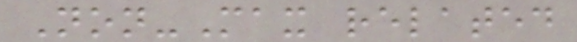Non-Max related
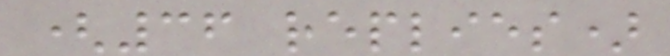(36 replies)
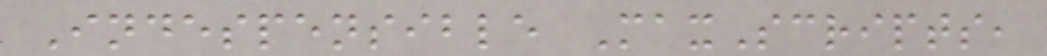Indespensible MaxScripts,
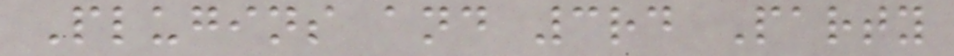Plugins and 3rd Party
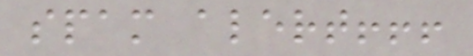spam alert!!!
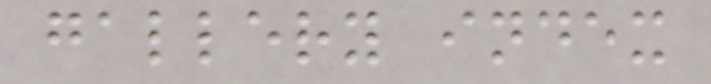gallery index
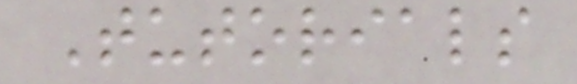Tutorials
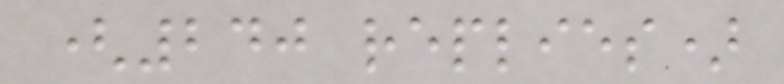(240 replies)
